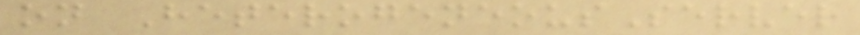on HeterogeneousServer
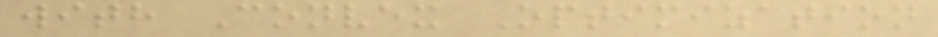with Convex Optimization
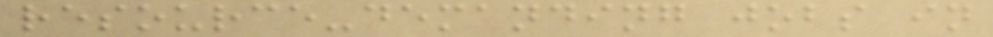resource-demanding jobs in
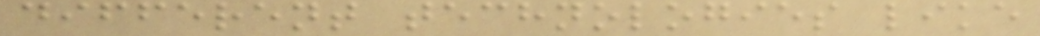different technologies like
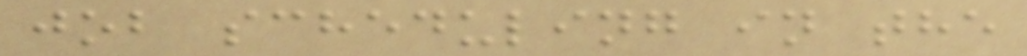job scheduling in the
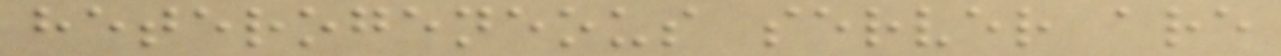heterogeneous server are
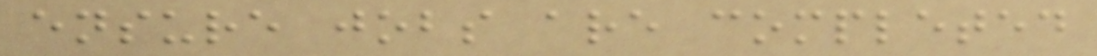ensure jobs are completed
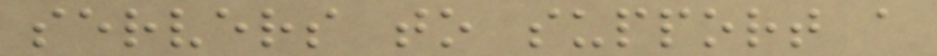servers to support a
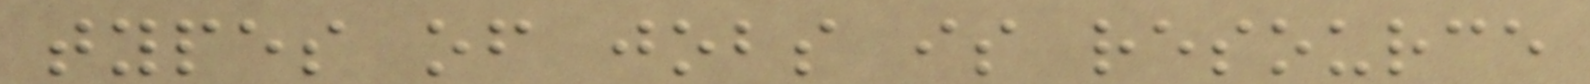types of jobs is resource
